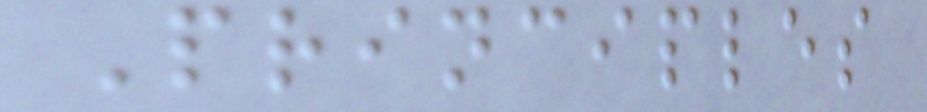Principles
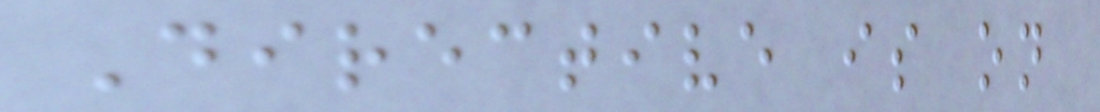Directive is on
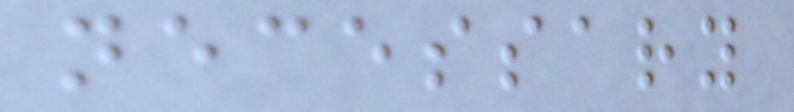necessary
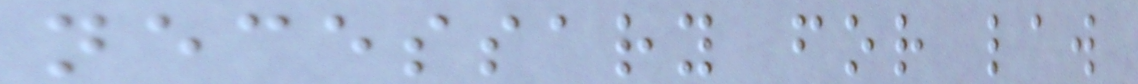necessary for law
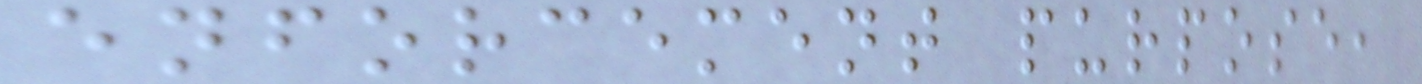enforcement purpose,
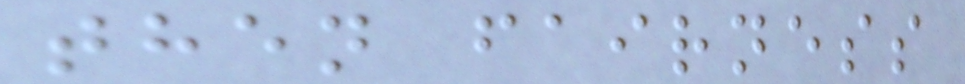then fairness
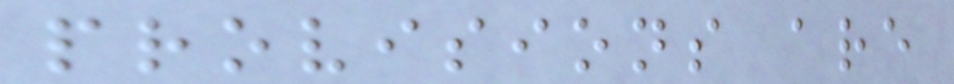provisions are
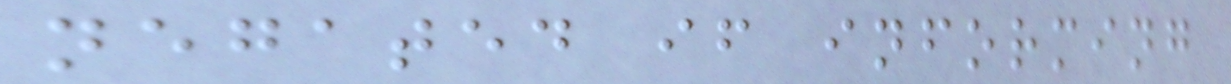negated if informing
